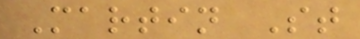Martin St
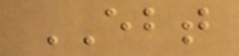EBT
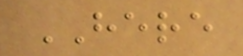HERE
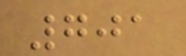701
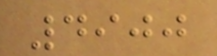4900
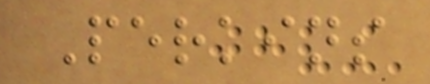Perkins
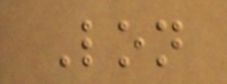Lon
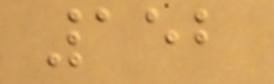152
